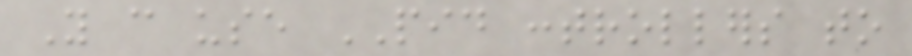You can use PID controllers to
